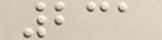231
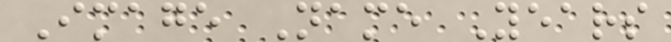Image Name Years
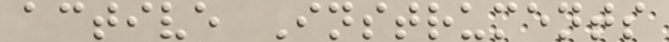active Instruments
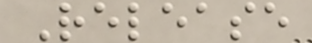Release
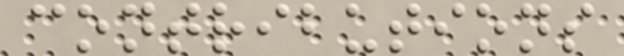contributions
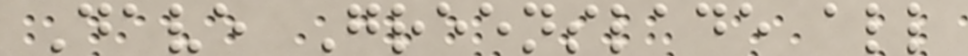Dave Greenslade all
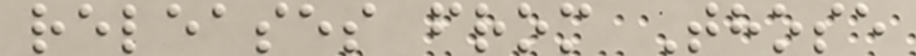releases from Those
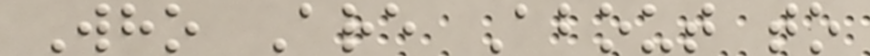Who Are About to
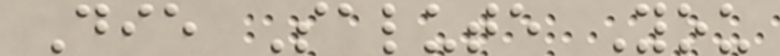Die Salute You
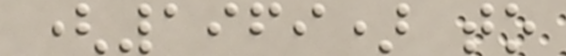(1969) to
